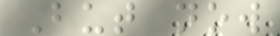But now
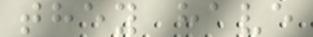they have
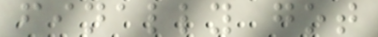finally got
